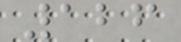126
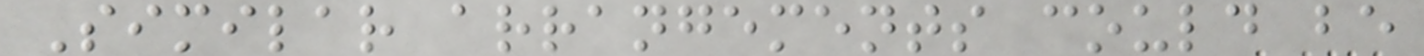Similar arrangements could be
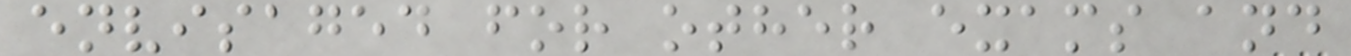envisaged for other exams and
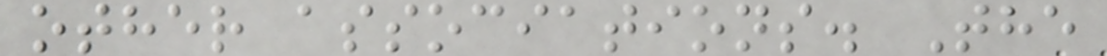other associations. The
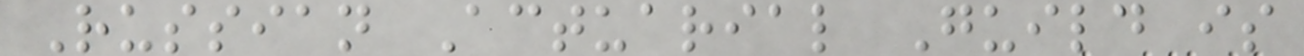Russian Actuarial Guild is
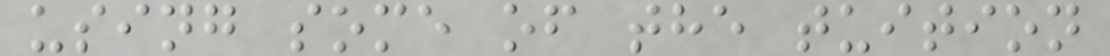using some of the tuition
